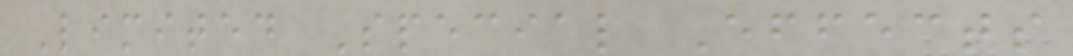Limited Special Effects
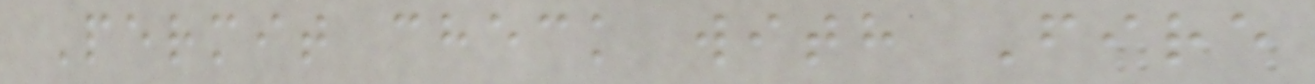Permit check with Fire
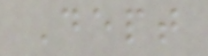Dept
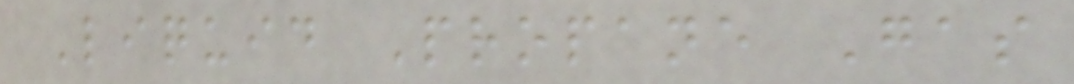Liquid Propane Gas
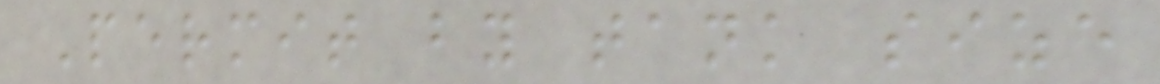Permit by tank size
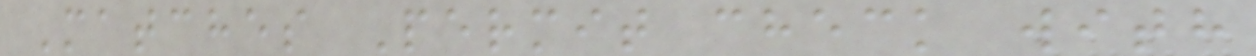Matches Permit check with
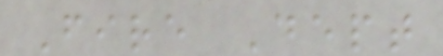Fire Dept
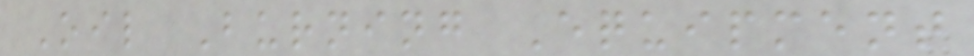Oil Burning Equipment
